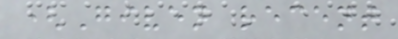(Given recent
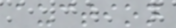auction
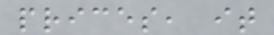prices, it
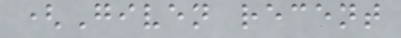(Given recent
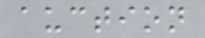auction
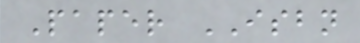Paper ISBN
